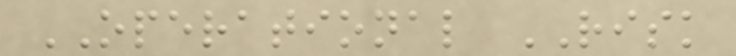OPERATIONAL RISK
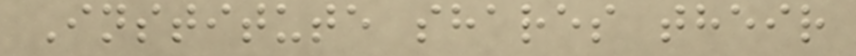Institute shares their
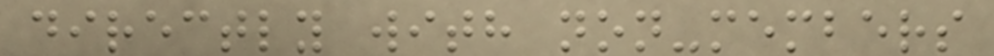directly with non-members
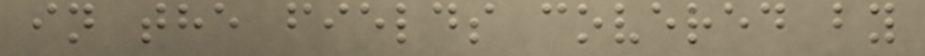in the fields covered by
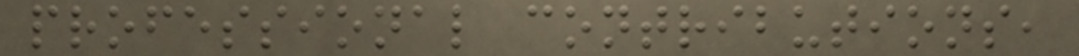professional contributions,
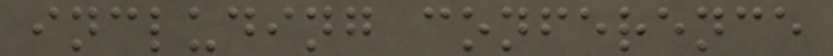including conference
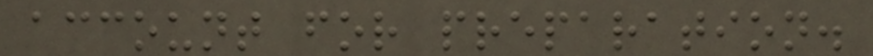account for preparation.
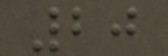20
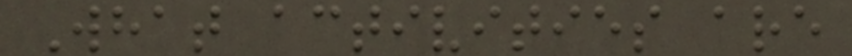What activities are
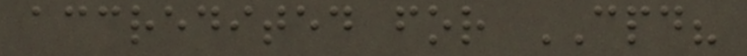accredited for CPD?
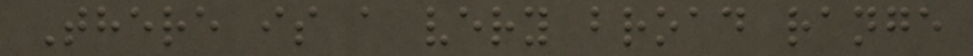There is a very broad range
